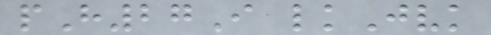pH27I lkJvk
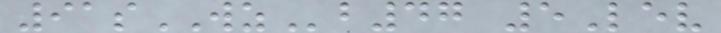91sWZb47 5Lev
